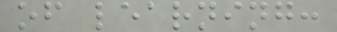of learning:
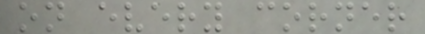on every corner
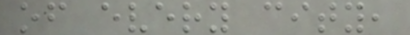of every city,
